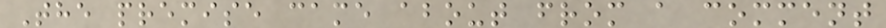The premise came about from a comment
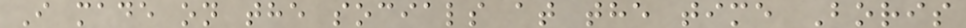I made on the socials at the time Boris
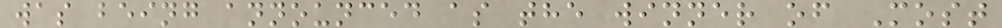was being announced as the winner of Most
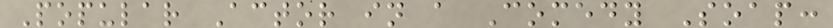Popular Actor in a Comedy Soap:
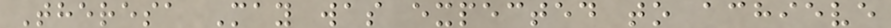Theresa May was expected to achieve
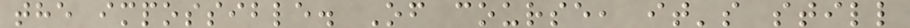the impossible. Of course, it's still
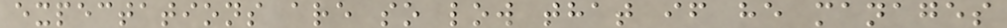expectations are so low that if he manages
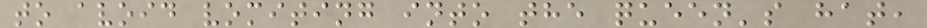to avoid vomiting into the queen's hat,
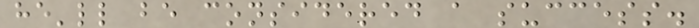he'll be considered a success.
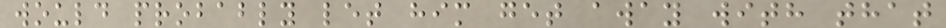would probably let him get away with that
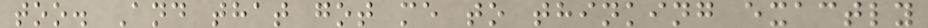too. And that got me to thinking exactly
